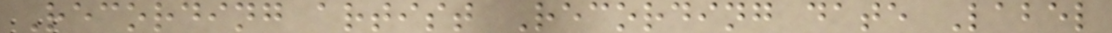Recording artist Recording date Label
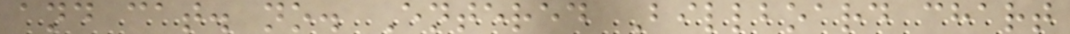and cat. no. Entered Billboard chart
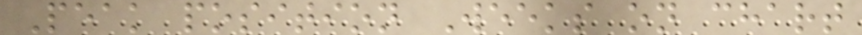Peak position Weeks on chart
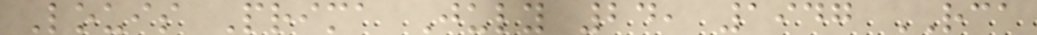Louis Prima July 24, 1947 RCA
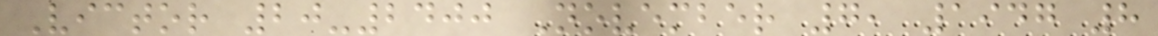Victor 20-2400 November 7, 1947 8
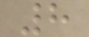8
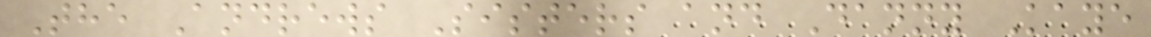The Andrews Sisters and Danny Kaye
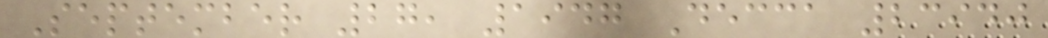September 27, 1947 Decca 23940
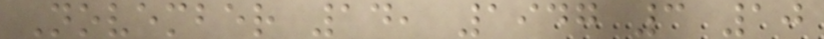November 14, 1947 3 10
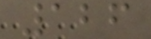126
